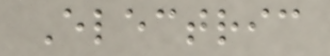Electric
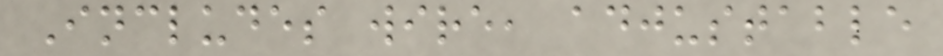Includes wire, adjustable
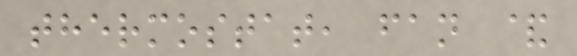thermostat, fan &
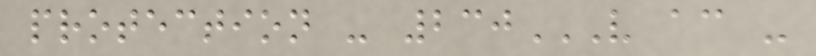protection - 230V AC -
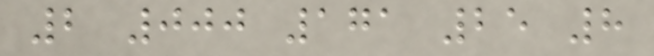2 000 171 25 8
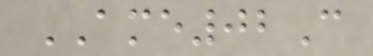AME02C
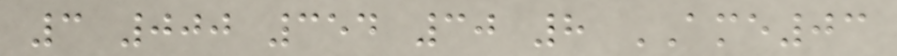3 000 354 30 8 AME03
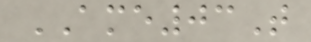AME03T
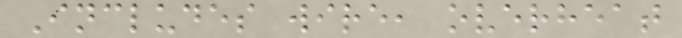Includes wire, overheat
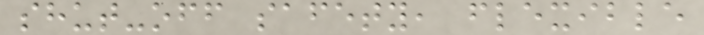shut-off safety, flexible
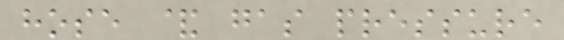hose & gas pressure
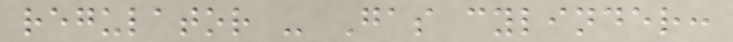regulator - Gas cylinder:
